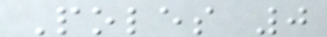Poles 0
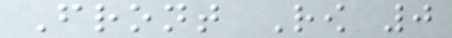Front Row 0
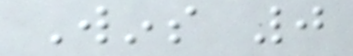Wins 0
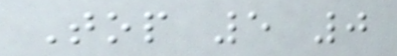Top 5 0
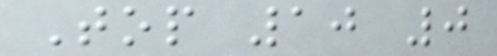Top 10 0
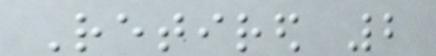Retired 2
